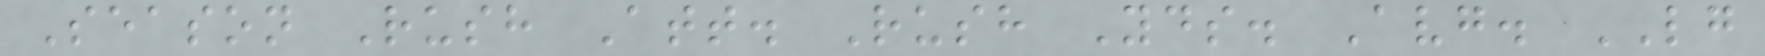Season Rush Att. Rush Yds. Avg. LG
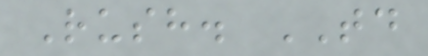Rush. TD
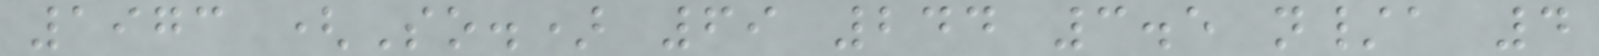1973 (So.) 69 244 3.5 n/a 4
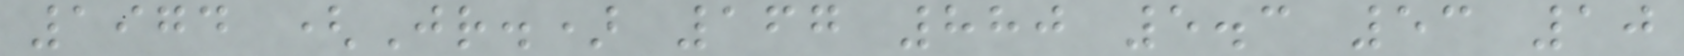1974 (Jr.) 167 880 5.3 53 10
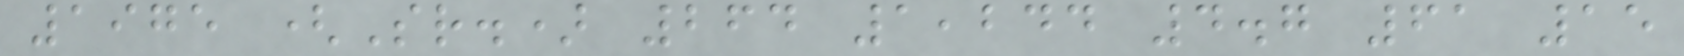1975 (Sr.) 264 1,244 4.7 61 15
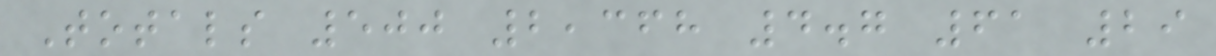Totals 500 2,368 4.7 61 29
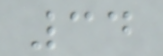34
